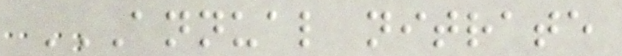ANNUAL NITRATE
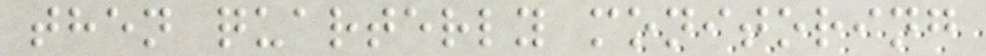then quarterly monitoring
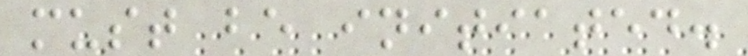must be initiated.
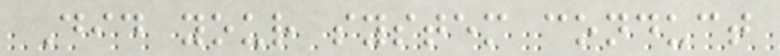Did your system conduct
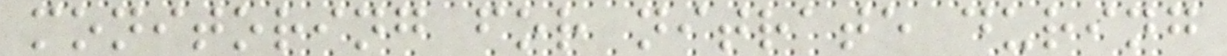monitoring for nitrate during
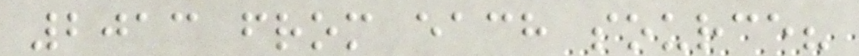2013 from each source?
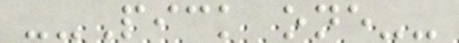--Pick one--
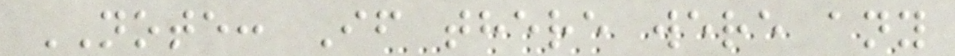NOTE: If there were any
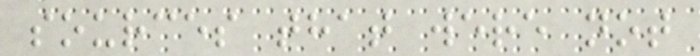sources that were not
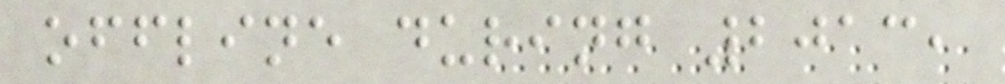offline during 2013,
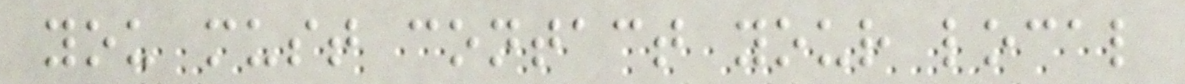you must contact your local
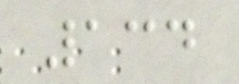134
